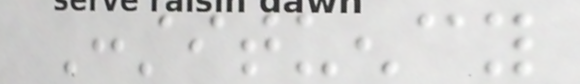Constituency
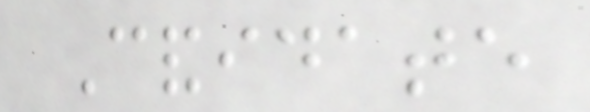Candidate
